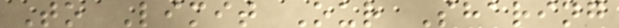To Limit Our Sharing
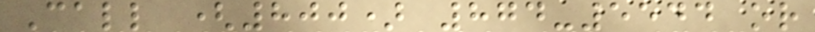Call (800) 874-5544 or
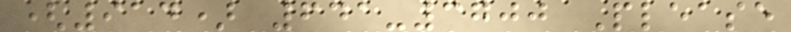(914) 641-3700 Please
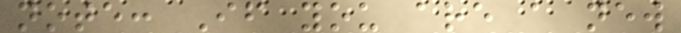note: If you are a new
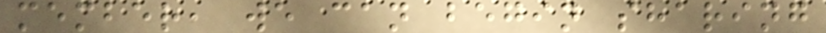member, we can begin sharing
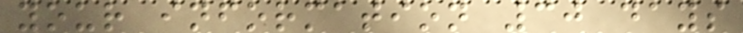your information 30 days
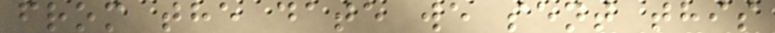from the date we sent this
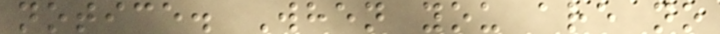notice. When you are no
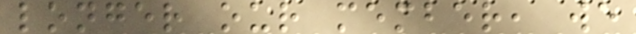longer our member, we
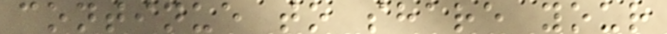continue to share your
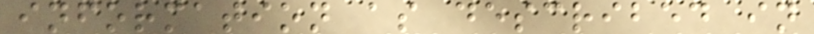information as described in
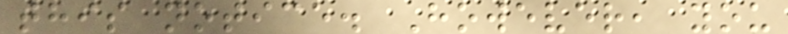this notice. However, you
